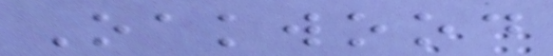Oakwood
